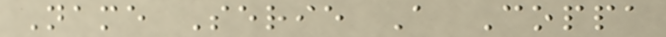Name Serie A Coppa
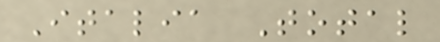Italia Total
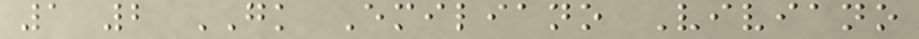1 2 GK Emiliano Viviano
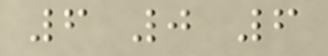6 0 6
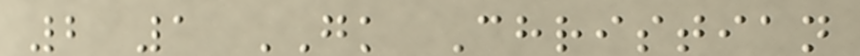2 1 GK Christian
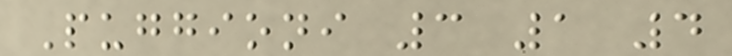Puggioni 3 1 4
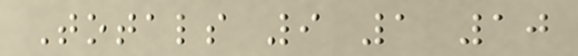Totals 9 1 10
